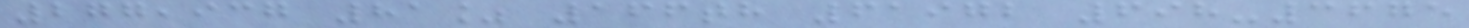277,937 81% 166th 61972 698-3675
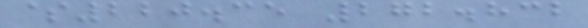$220.35 272.832
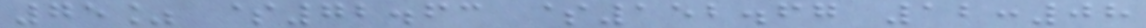75% $72.63 $152.67 12:08
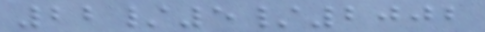22/5/2002
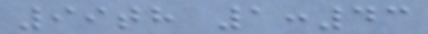99th 1:43
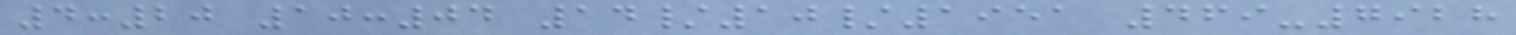4:20 10:04 14/10/1951 469-7928
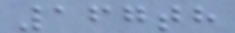167th
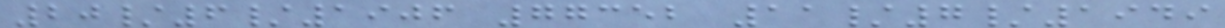20/6/1906 77352 11/7/1949
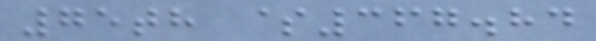75th $367.84
